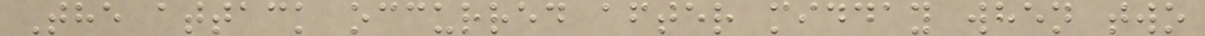The attack occurred after midday when two
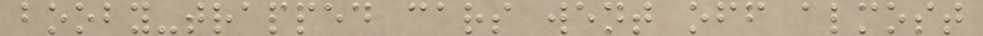booby-trapped cars went off almost
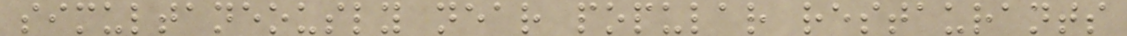simultaneously near popular restaurants
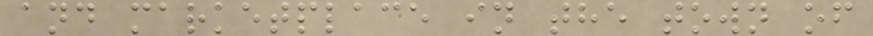and marketplace in the town of
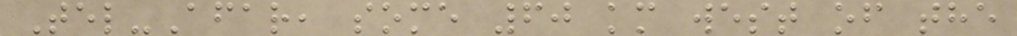Tel-Afar, some 60 km west of the
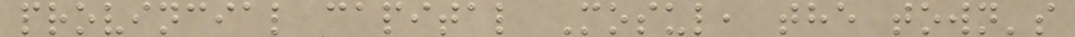provincial capital Mosul, the town's
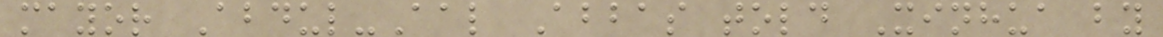mayor Abdul-Aal Abbas told Xinhua by
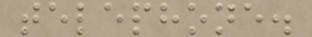telephone.
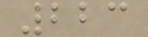223
